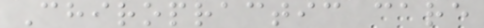Chiropractic care
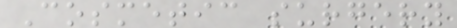Cosmetic surgery
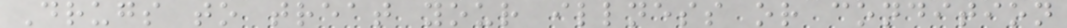Drugs to treat your illness or condition
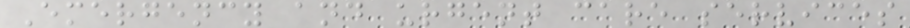Emergency and urgent care services
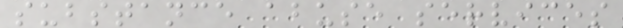substance abuse services
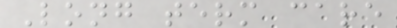Long term care
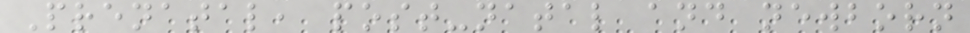Prenatal, post-natal and newborn
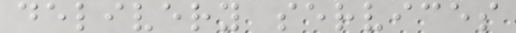delivery services
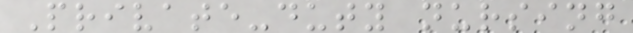Private-duty nursing
